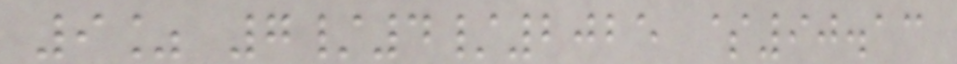9% 7/4/2025 $90.13
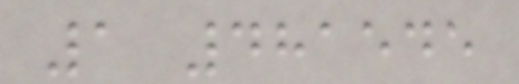1 481545
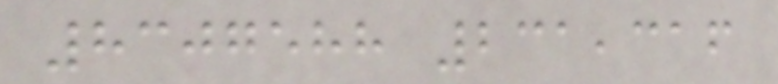8307588 231,316
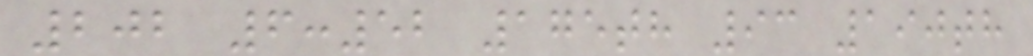202 6:52 175th 93 190th
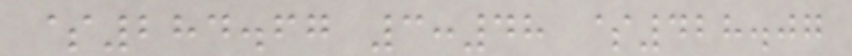$284.67 3:48 $428.07
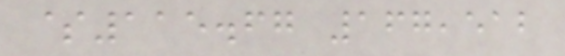$115.67 167,512
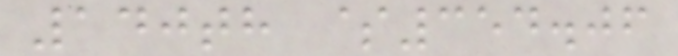140th $354.06
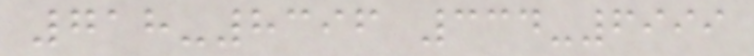718-8396 334-6999
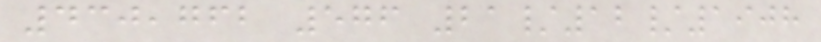430,762 576 21/12/1908
